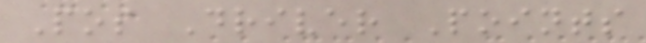Pos Driver Points
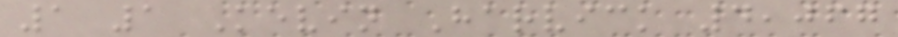1 1 Kevin Harvick 4,067
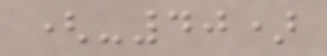(-40)
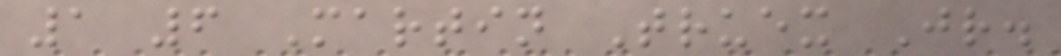1 6 Martin Truex Jr.
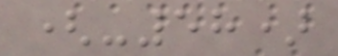(-58)
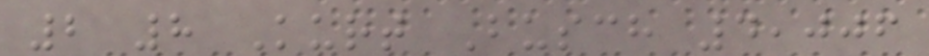2 8 Kurt Busch 4,006
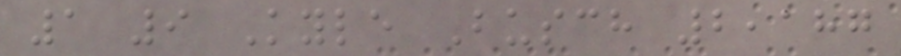1 9 Kyle Busch 2,187
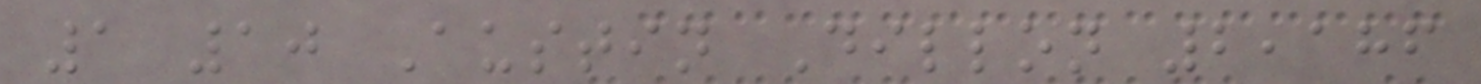1 10 Austin Dillon 2,186
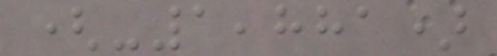(-1,881)
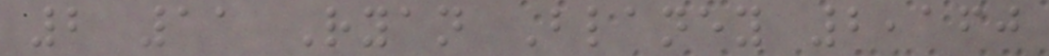2 11 Ryan Blaney 2,160
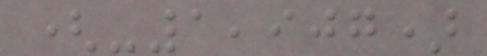(-1,907)
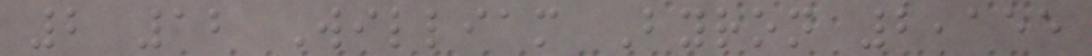2 12 William Byron 2,155
